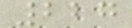227
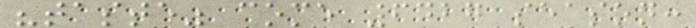"taste" come 6427 season:
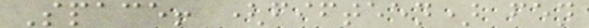Space! (fifteen) fen
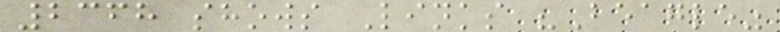2368 shows Links "Beagle"
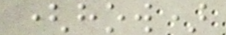(how)
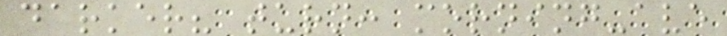darker? turn: morning-ave
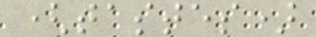(tastes)
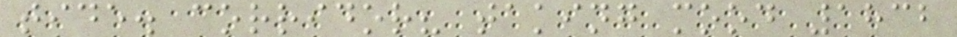tide. corridor? taking mood 1832
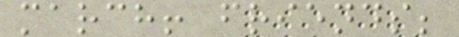march! friends;
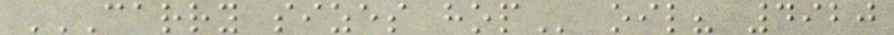CARRY SIZES HOP oil? 4920
